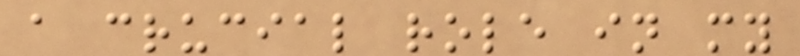a crucial role in my
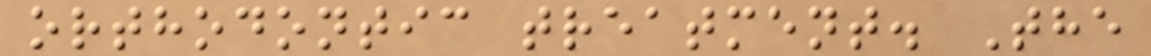orthodontic treatment. The
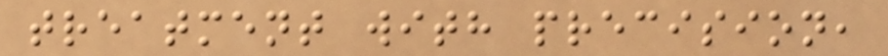treatment with precision,
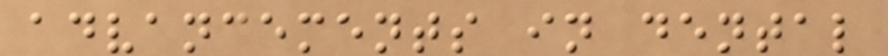advancements in dental
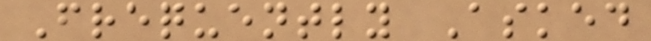Frequently Asked
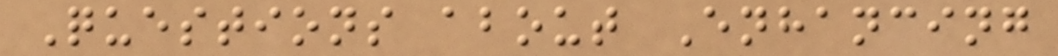Questions about Enhancing
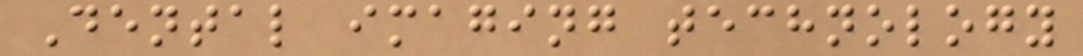Dental imaging technology
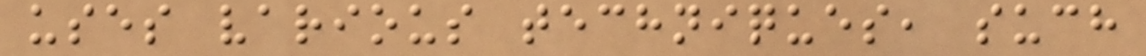uses various techniques, such
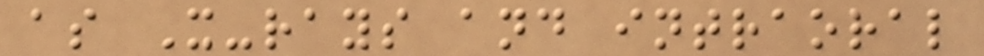as X-rays and intraoral
